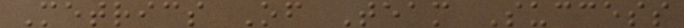Metrics Of Team Success
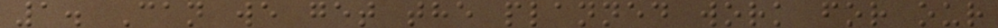1. Can we get the planned work for our
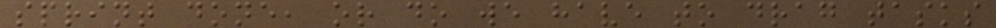sprint done, or do we have to drag tasks
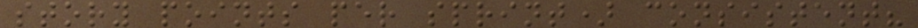story points per sprint) consistent?
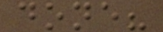done?
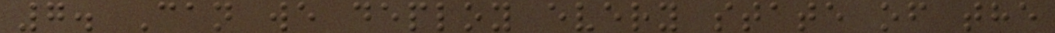7. Can we deploy every state of the
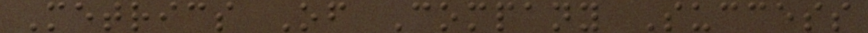Metrics Of Company Success
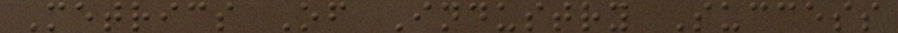Metrics Of Industry Success
